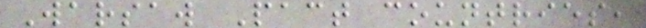Warsaw Pact countries,
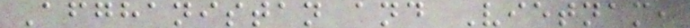Afghanistan and Vietnam,
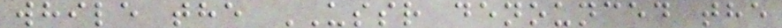while the USSR denounced the
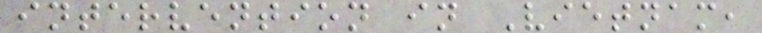intervention in Vietnam,
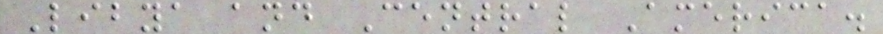Libya and Central America.
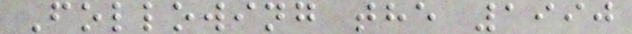Following the 1990
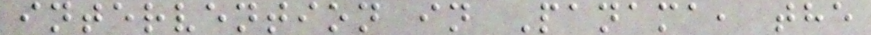intervention in Panama, the
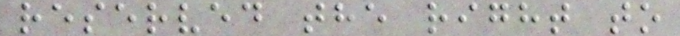reserved the right to
